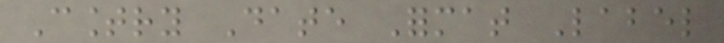Country Date Format Label
